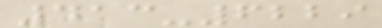413-6229
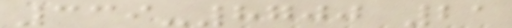339-8700 21
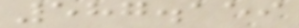587.159
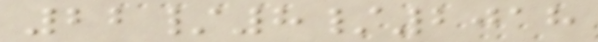22/8/2018
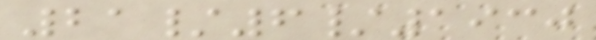21/6/1930
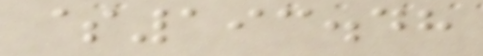$193.48
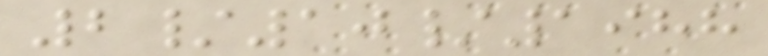2/10/1988
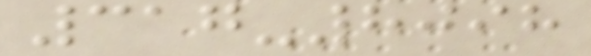317-8098
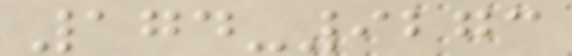174-9273
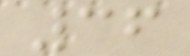36
